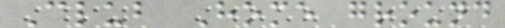Club Home ground
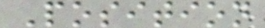Position
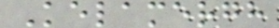Kelamergh
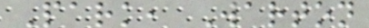Park, Warton
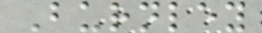Burnley
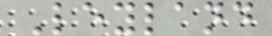Leyland
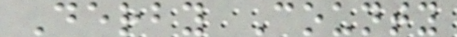Derby County
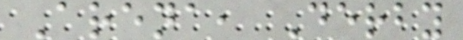Arena, Derby
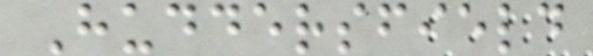Huddersfield
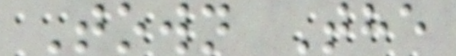Town The
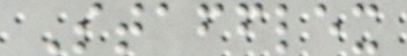Stafflex
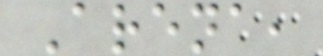Arena,
